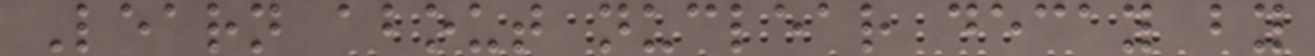Learn about nuclear decay by
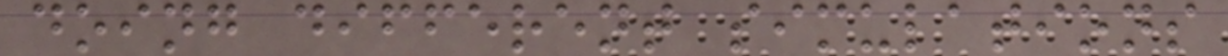doing different simulations
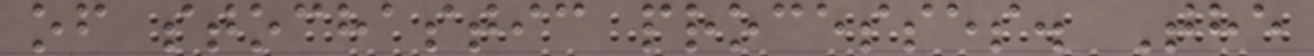of stochastic processes. The
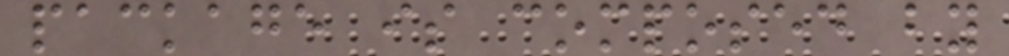package is composed by
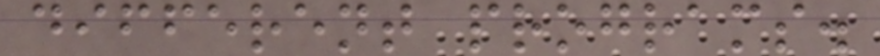different programs.
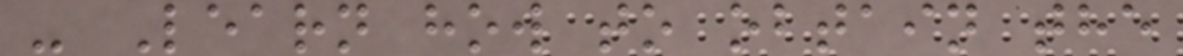- Learn how to obtain the
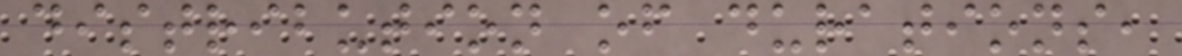distribution of durations,
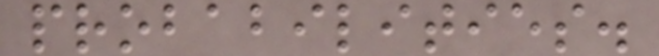probabilities.
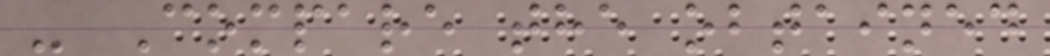- Compare the obtained
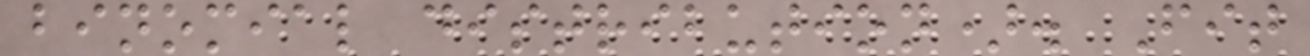binomial distribution). Fit
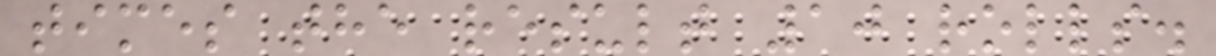times the result 10 rolls.
